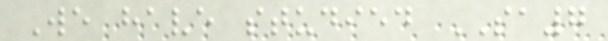We have studied SA7
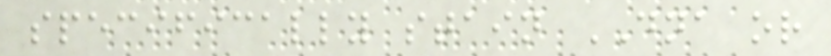specifically stain DNA or
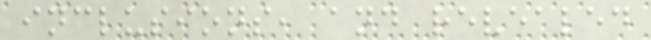inclusions, and revealed
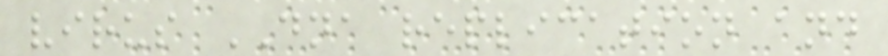virus DNA replication and
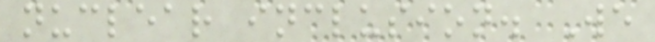nuclear inclusion. We
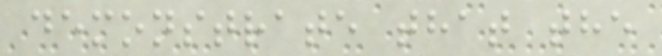demonstrate that the
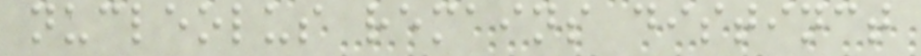nucleolus remains distinct
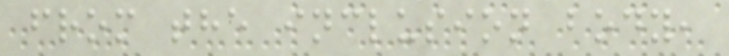from the inclusion body,
